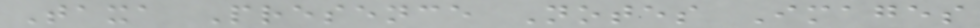Taxa Presence Notes Images
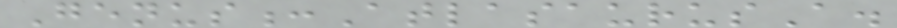Genus:AtlasaurusA.
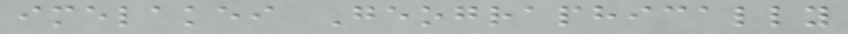imelakei Geographically
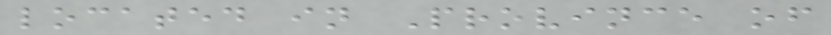located in Province of
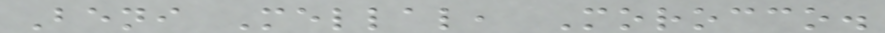Beni Mellal, Morocco.
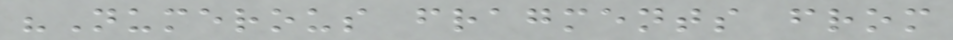"Numerous fragments from
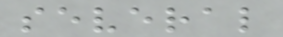several
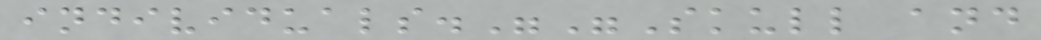individuals.""Skull and
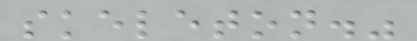skeleton."
